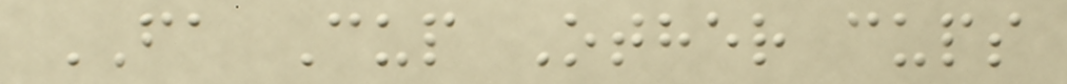FA Cup Other cups
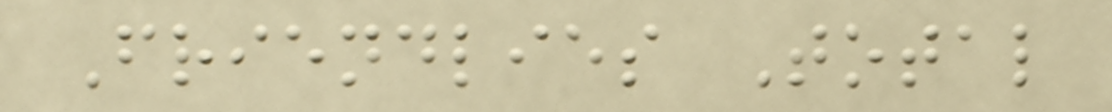Friendlies Total
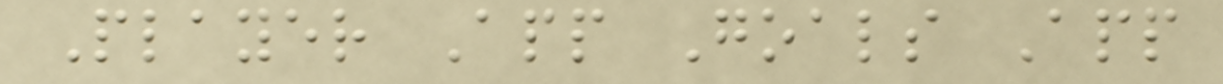Player App Goals App
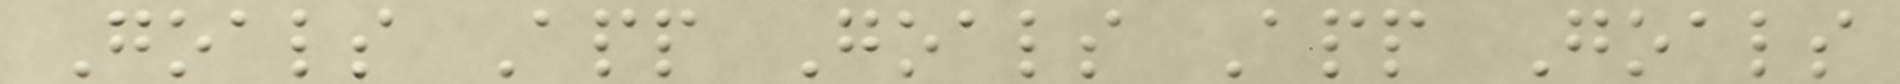Goals App Goals App Goals
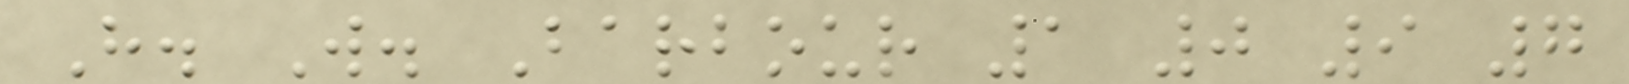H. W. Barbour 1 0 9 7
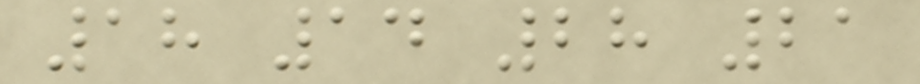18 14 28 21
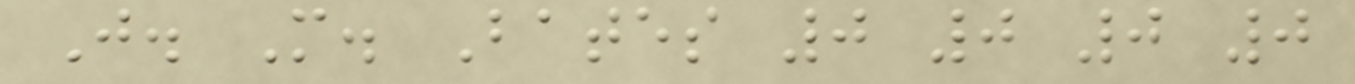J. M. Bates 0 0 0 0
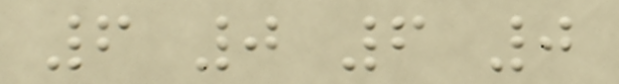6 0 6 0
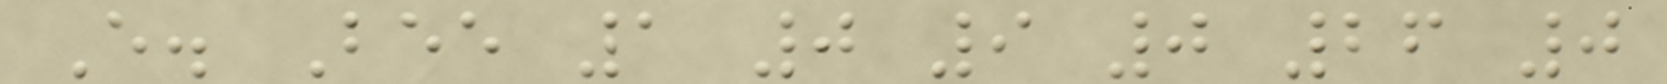E. Bee 1 0 9 0 26 0
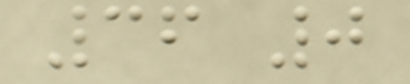36 0
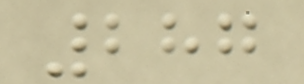287
